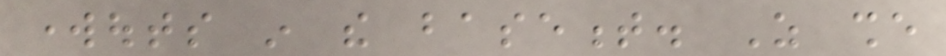workouts in the basement. As she
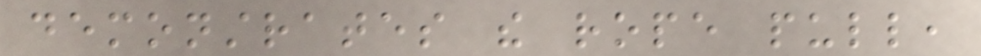demonstrates the rope pull,
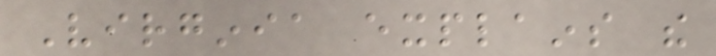Virginia explains the
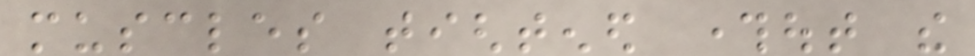muscles tightened throughout the
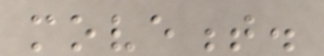movement.
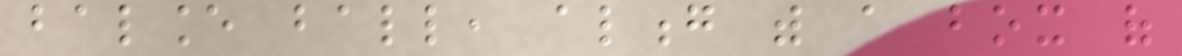balance ball, along with a box of
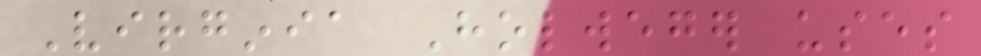Virginia Holweger uses
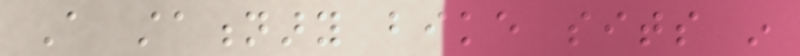A stationary bike sits in
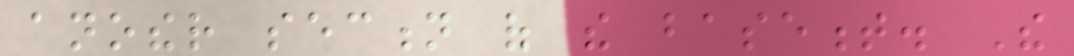another section of the basement. The
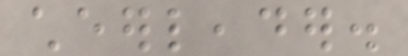cheerleader.
